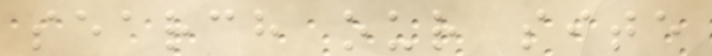search our site
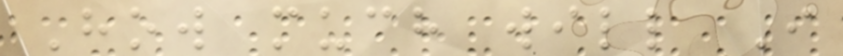How much will I
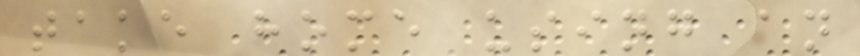take home using an
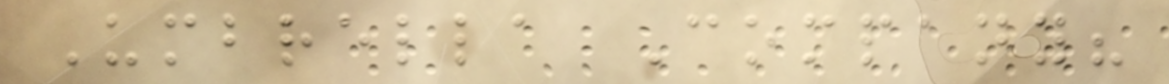Umbrella Company?
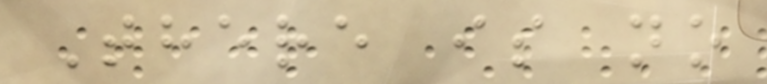There is no
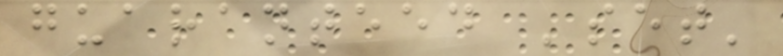guaranteed 'set'
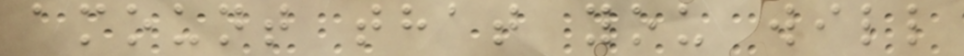amount that you will
